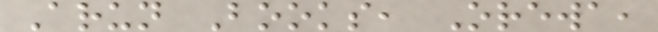Arun Books, Orewa,
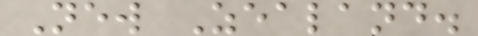New Zealand.
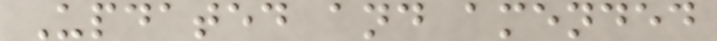Updated and amended
